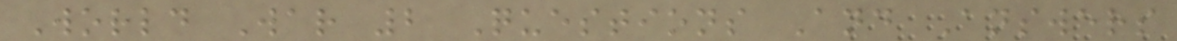World War 2 Questions And Answers
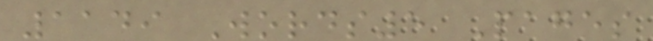1149 Words5 Pages
